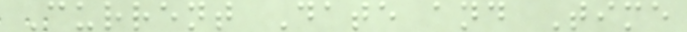Current Date and Time
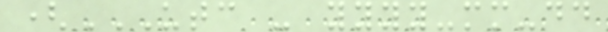(UTC - YYYY-MM-DD
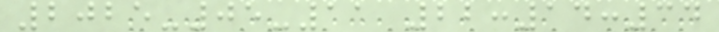2025-05-11 22:14:34
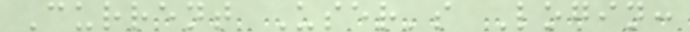Current User's Login:
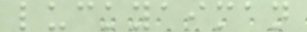luckyaiman
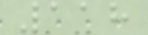118
